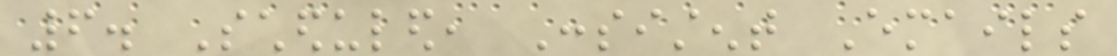6. Scheduled, Consistent Emails
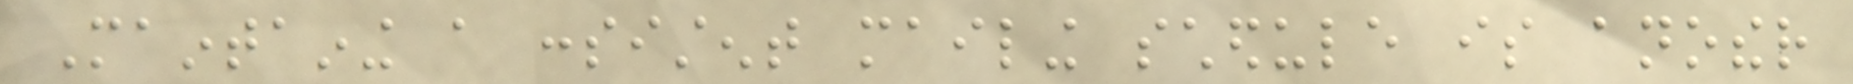Maintaining a consistent mailing schedule is another
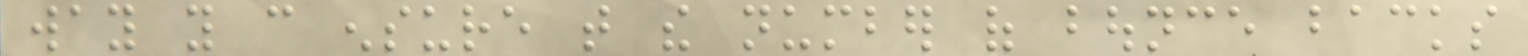way you can ensure that the number of bounce backs
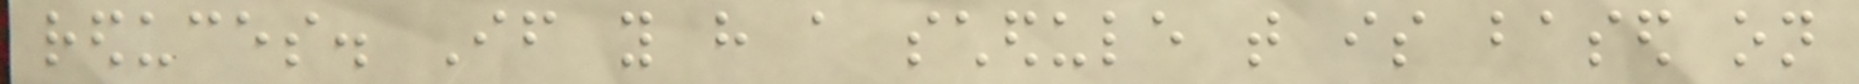reduces. If you have a schedule that is based on
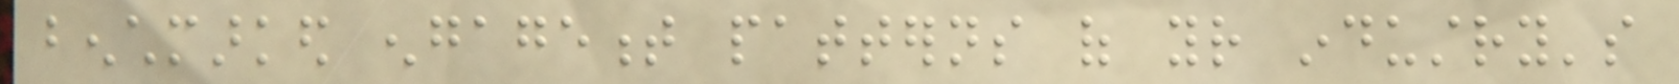benchmarked engagement patterns of your industry's
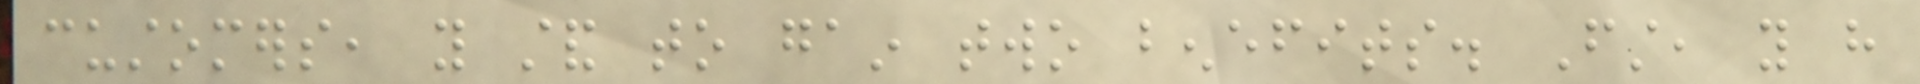customers, you stand to gain two benefits. First, you have
